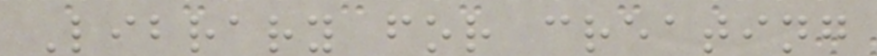Library for creating
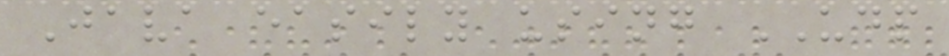Java easily using UDP
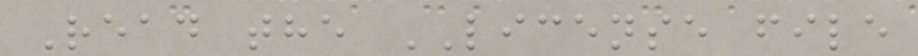Read the LICENSE file
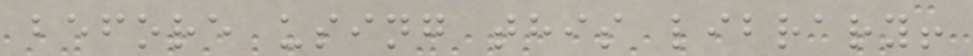before using this library!
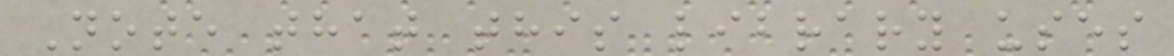Note that this library uses
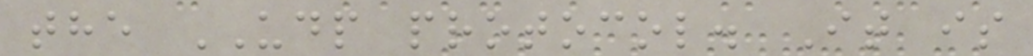the UDP protocol. It is
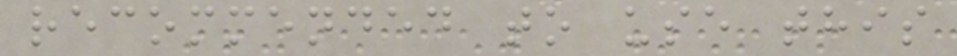recommended to use this
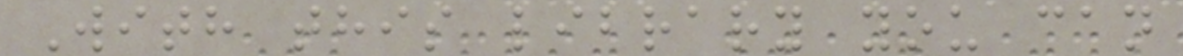With this library you can
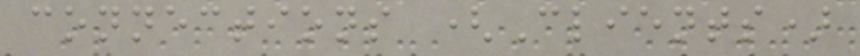connections (Clients)
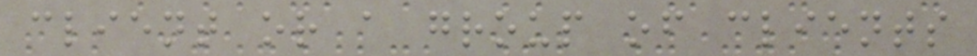client or a group of clients
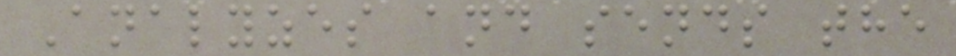Analyzes and sends the
